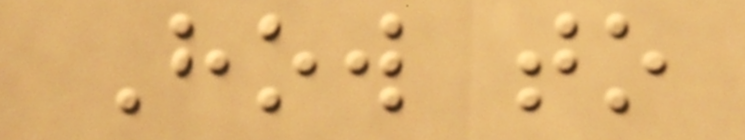How to
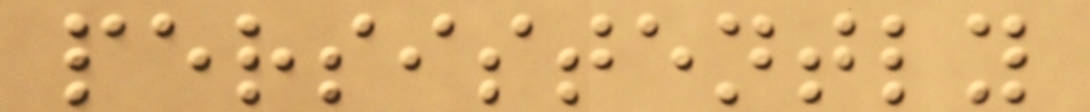persistently
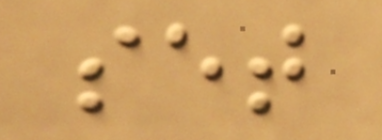set
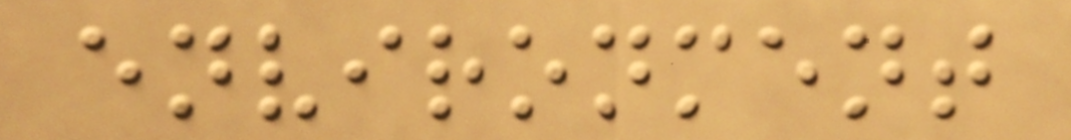environment
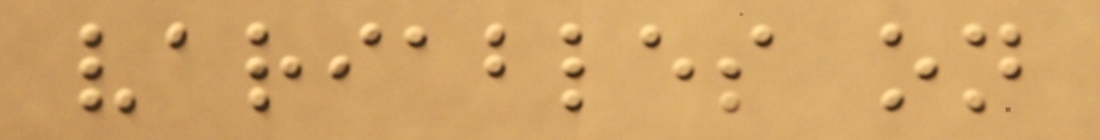variables on
